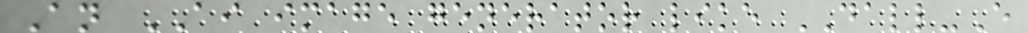An AI image generator like DALL-E
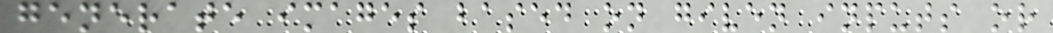generate images based on given inputs or
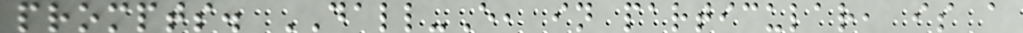prompts. DALL-E, in particular, is a
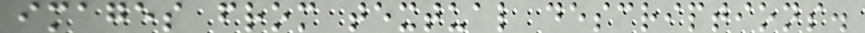images from textual descriptions.
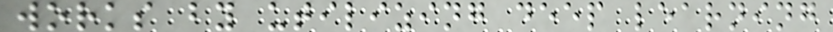works by utilizing deep learning
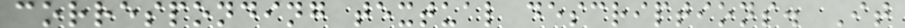corresponding textual descriptions. It
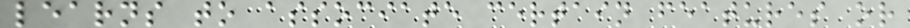learns to associate certain features or
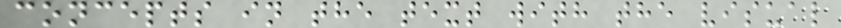concepts in the text with the visual
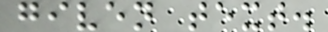given text.
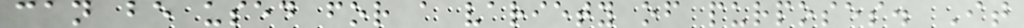can be used for a variety of purposes. It
